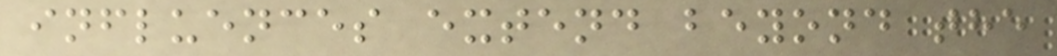influences extend beyond the
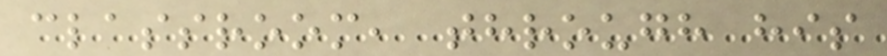classroom, through his
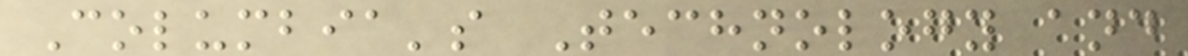Columbia's Technology and
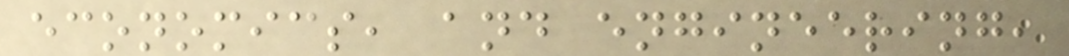economics, and engineering,
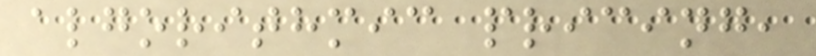algorithmic pricing,
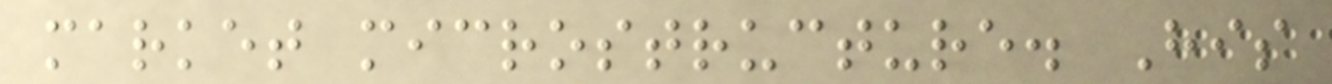market microstructure. His
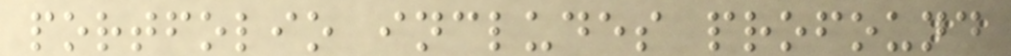portfolio includes profound
